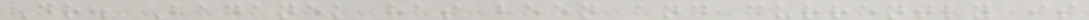Dr. Badanek has been and currently is
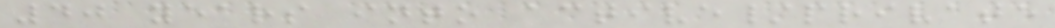40 years into active/private
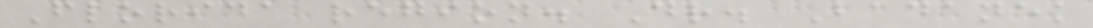Florida region. Dr. Badanek
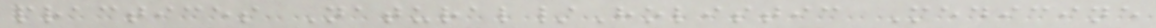practices Natural/Holistic Medicine
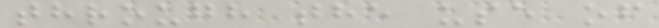through the use of
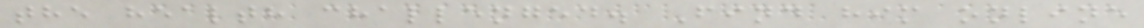the health challenged. Find him online
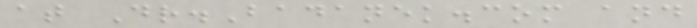at Dr.Badanek.com and
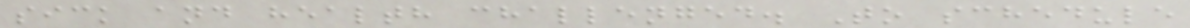sick and health challenged. To schedule
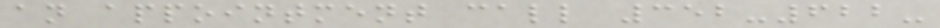an appointment call 352-622-
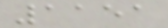1151
